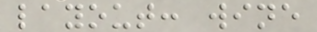layout: wine
